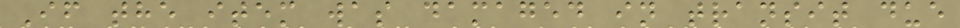If the item was damaged in transit due
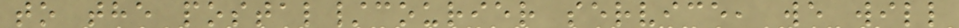to the postal/courier service, we will
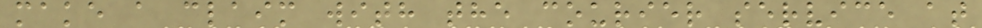make a claim with the courier service at
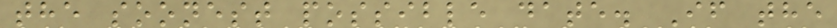the soonest possible date. If the
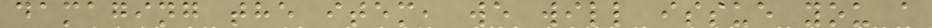damaging the item, we will issue you a
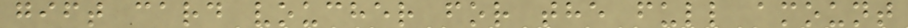gift card voucher for the full amount
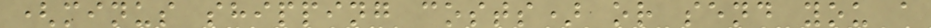(minus shipping costs) or send you a
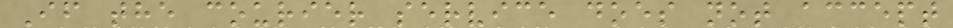If the courier service does not accept
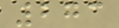273
